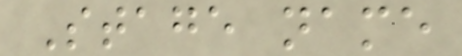Stage name
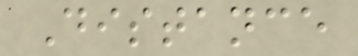Distance
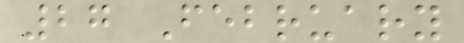27 February
